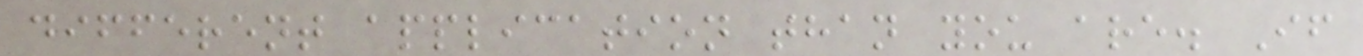different application than you are. If
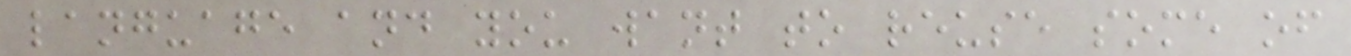language and you want to reuse some of
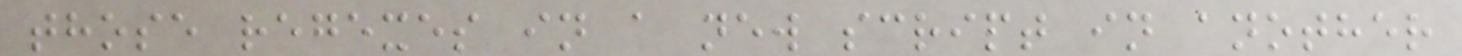those regexes in a new script in another
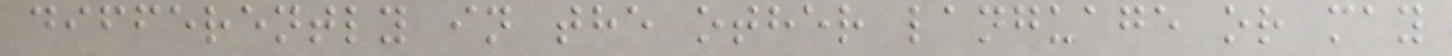differently in the other language or may
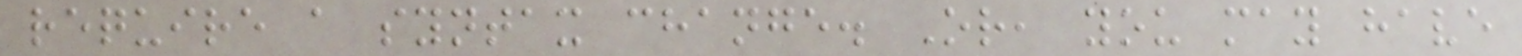require a syntax change. Or, you may have
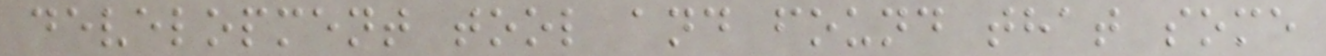development tool and found that some
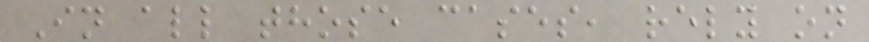In all those cases, rely on
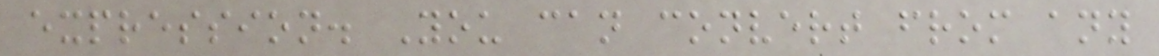expression. You can convert from any
